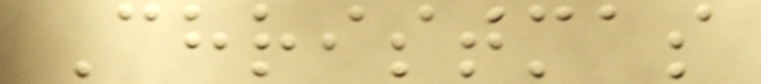Christmas
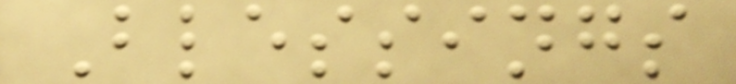Blessings
